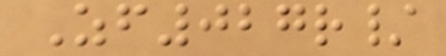Zf027r/
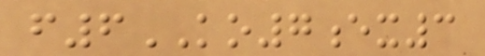f6KO7ex3
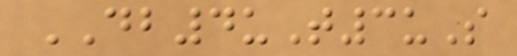DB4uT3uS
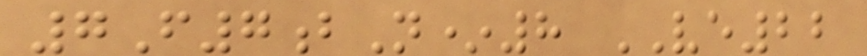7F7bN*8 VE22
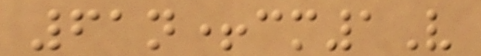61n+cm1V
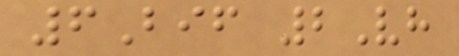6Bif 2Vh
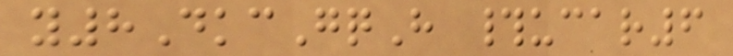y8DkcGqH #ucar6
